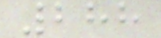288
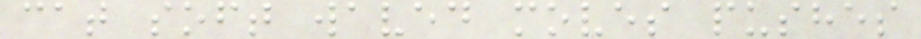cat soft waved moves pushes
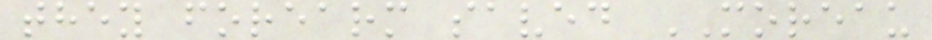they forearm saved MOREAU
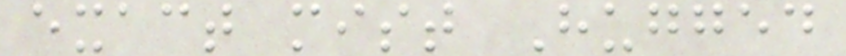exact mist Hugged
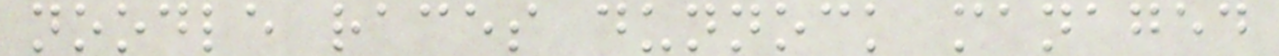noodle races dunnock managed
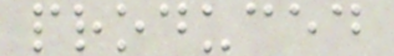produced
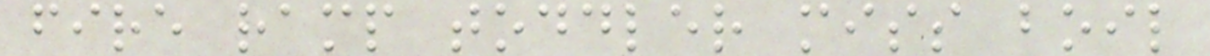fire ramp toddler miss boil
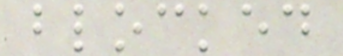blocked
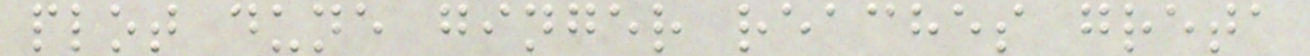plot dune ginger reaches greta
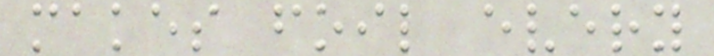makes foil every
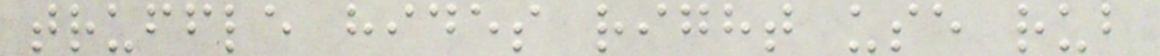truffle hides right use rub
